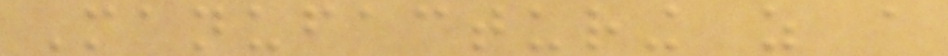Manufacturing as a
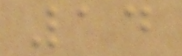14
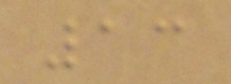13
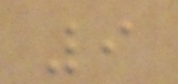9
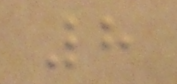8
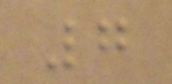7
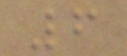6
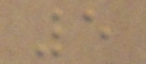5
